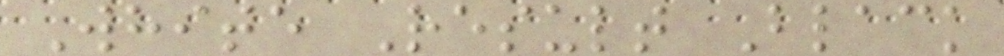White Result Black
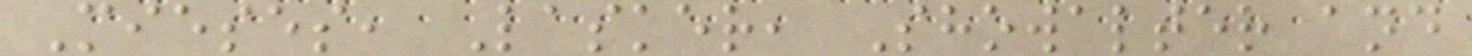Mieses, Lasker, Showalter and
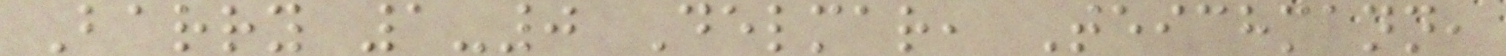Barry 1-0 Delmar, Teichmann,
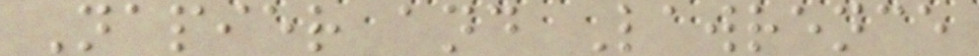Napier and Lawrence
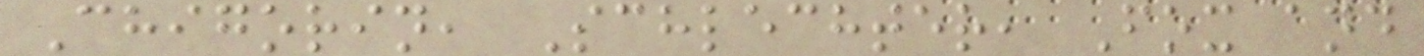Chigorin, Schlechter, Fox and
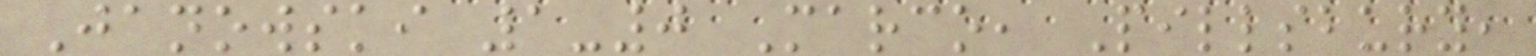Janowski 1-0 Marco, Pillsbury,
